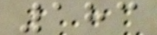183
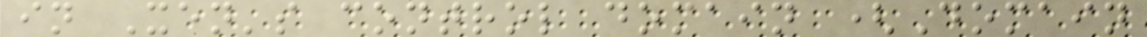in Xen's control domain (Domain
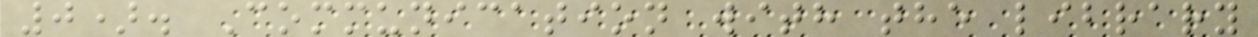0). Communication with the library
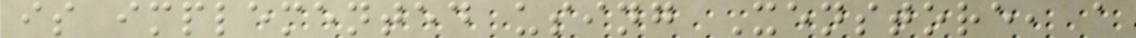is implemented using Xenstore, a
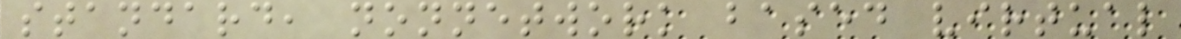standard, nonnetwork based virtual
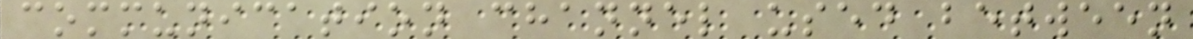communication channel used between
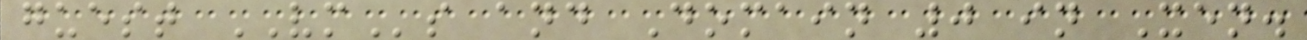guest VMs and Domain 0 in Xen.
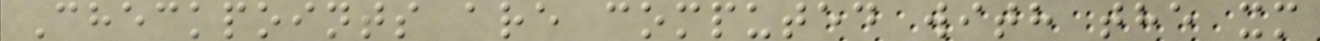Checkpoints are computed with the xm
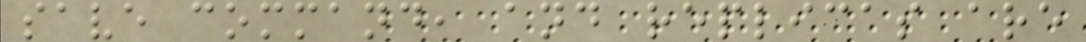save command, and replicas are
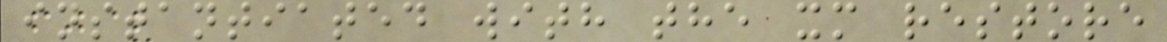instantiated with the xm restore
